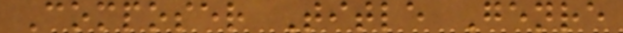Composer Title Genre
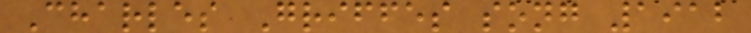Charles Griffes song 1912
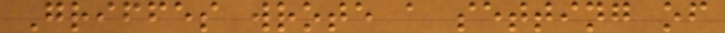Griffes wrote a setting of
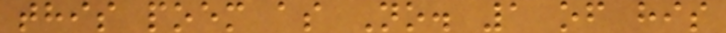this poem as No. 1 of his
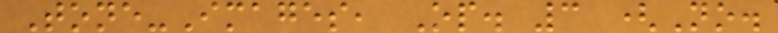Tone-Images, Op. 3 (No.
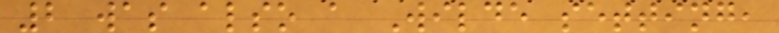2 was also a Wilde setting,
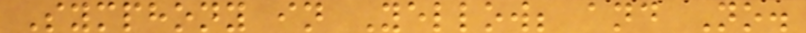Symphony in Yellow; and No.
